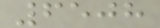6508
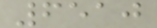6510
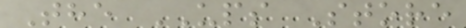The UPS Store
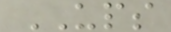UPS
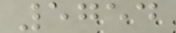5754
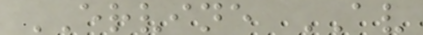ERVINE AV
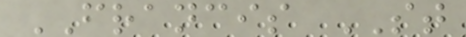FRANCIS ST
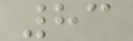83
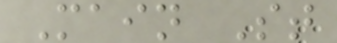Main St
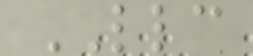LLC
